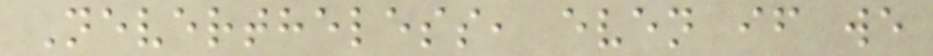Nevertheless, even if we
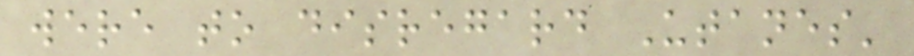were to disregard Utanes'
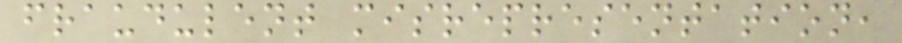fraudulent misrepresentation,
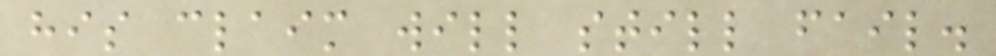his claim will still fail.
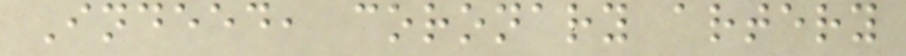Indeed, coronary artery
